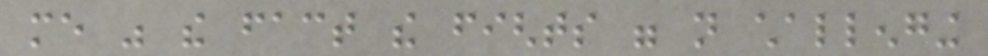me was the fact the fights were not challenging
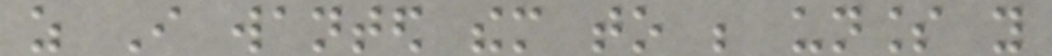as I wanted them to be unless you
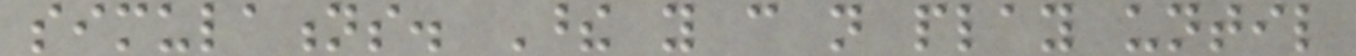simulations. These you can not play until
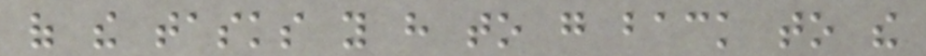of the tasks you have to go back to the
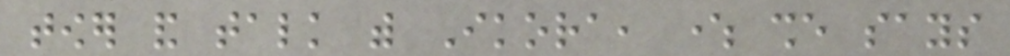tower and talk with Ikora, where she says
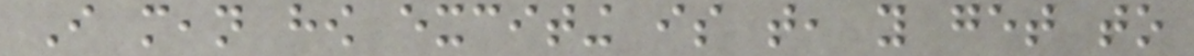I mean how exciting is that, you get to
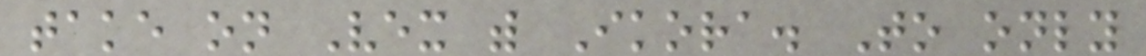take on Vex with Ikora. To only
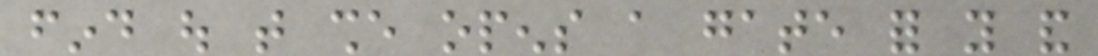find out that she opens a gate for you and
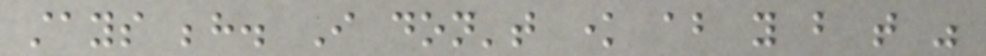stays behind. I don't know about you but that was
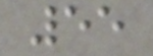55
